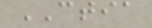CTIA
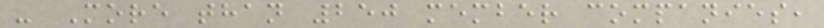- More than 250 member companies,
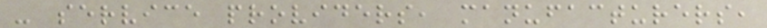- service providers, manufacturers,
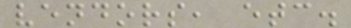vendors, etc.
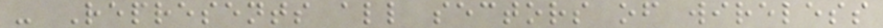- Represents all sectors of wireless
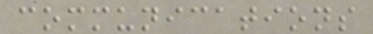communications
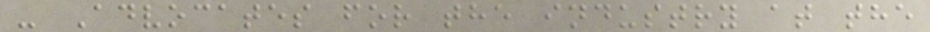- Advocates for the industry at the
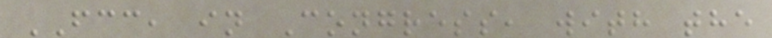FCC, in Congress, with the
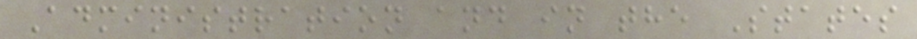Administration and in the States
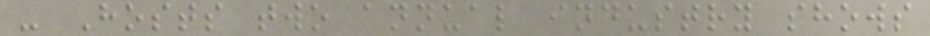- Hosts two annual industry shows
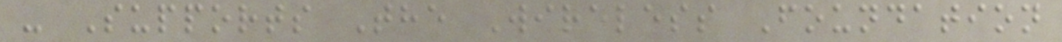- Supports The Wireless Foundation
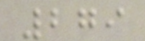279
